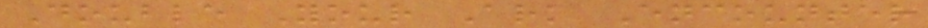Double Your Ark Encounter
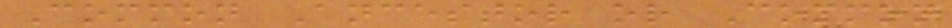Common Ancestor or Common
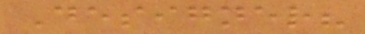Designer?
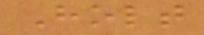Holt
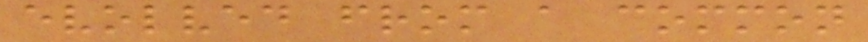evolved from a common
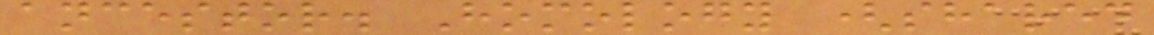ancestor. Homology (shared
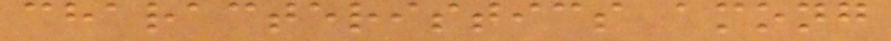characteristics among
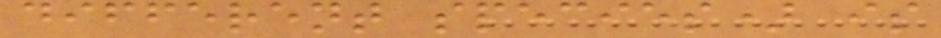different species) is
